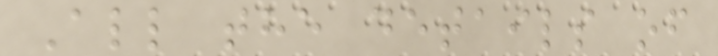All the details of
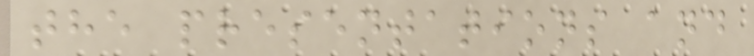the presentations and
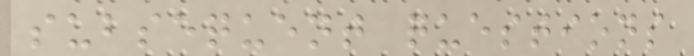subsequent questions
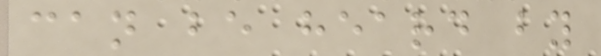can be heard by
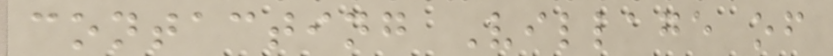contacting Village of
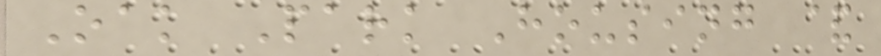Oak Park Housing &
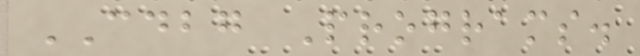CDBG Programs.
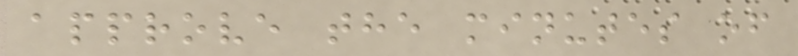approve the minutes of
